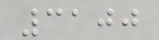3100
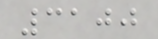3100
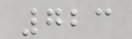723
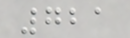721
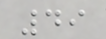49
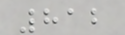812
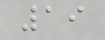19
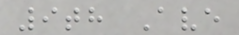9th Ave
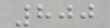800
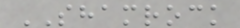SHAMROCK
